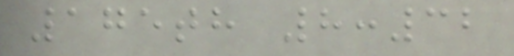175th 8:32
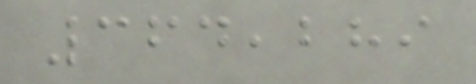364,289
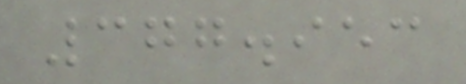377.953
